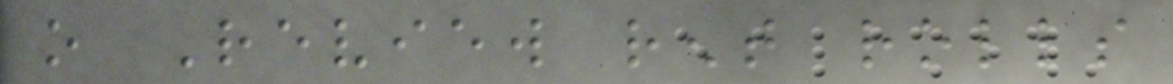o Review rent rolls
